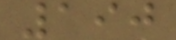190
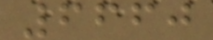6660
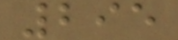295
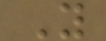Y
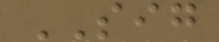SIG
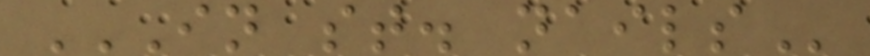IN ST. NAILS
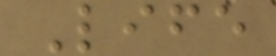Life
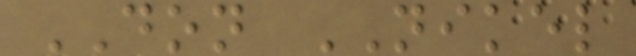DON NIKEL
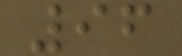96
